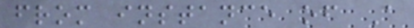from instance of A
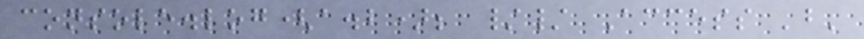console.log(a.b); // Access 'b'
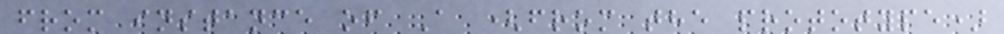from instance of A (from the prototype)
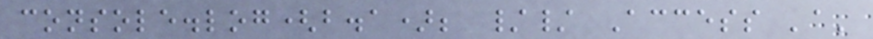console.log(b.a); // Access 'a'
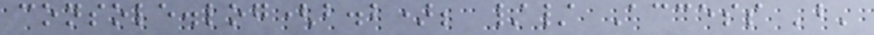console.log(b.b); // Access 'b'
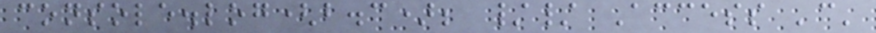console.log(b.c); // Access 'c'
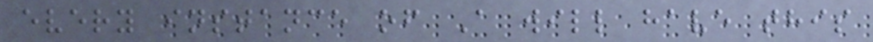every instance of A will have this
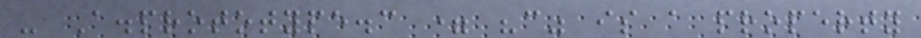- A.prototype.c = "c" is a property
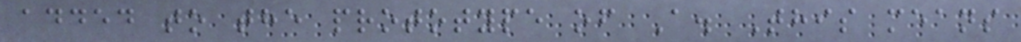added to the prototype of A. This means
